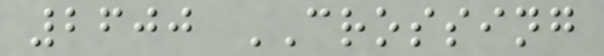2600 CROSSING
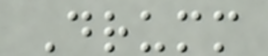Drumm
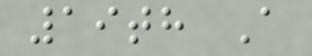19th A
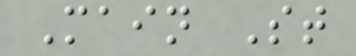Main St
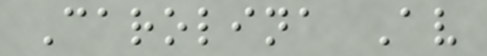Carolina Av
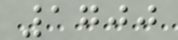1700
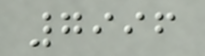7996
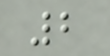2
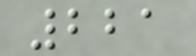221
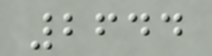2644
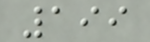199
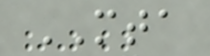MTA
